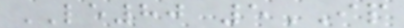LE80 5IP
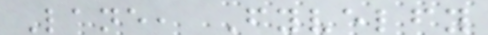Lane, Fyvelfy
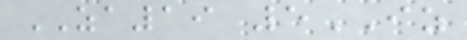ZA19 5IZ
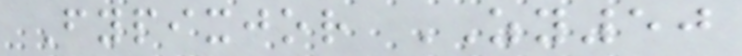Fypixjor ZY50
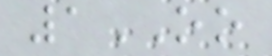1OO
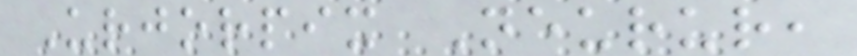Urjorpix Neurur,
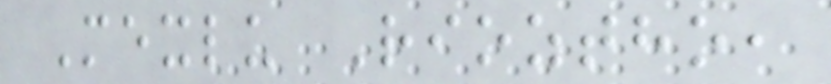Mexlu Rioztho,
